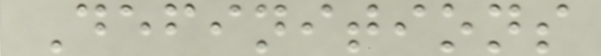Definitions
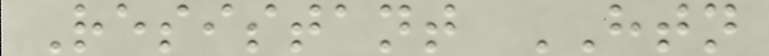Resistant HTN
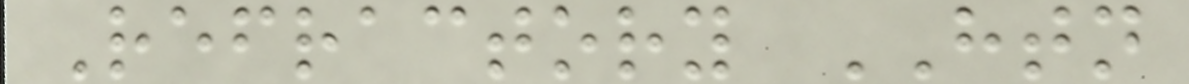Refractory HTN
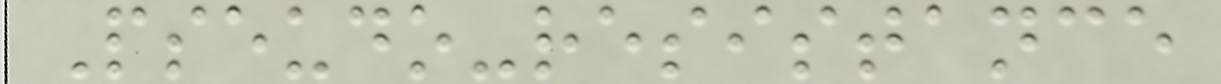Pseudo-resistance
